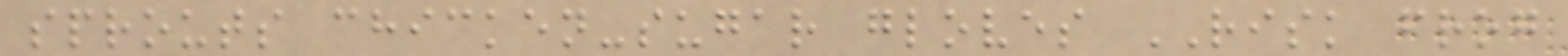sprouts chicken-sugar gloves RISK frog
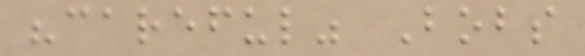"careful" Bobs
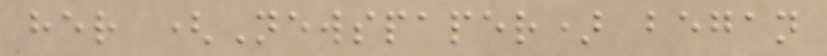her (Newspaper) began
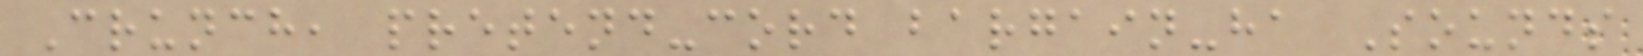Crunch, pretend-cord bargain-ha Sounds
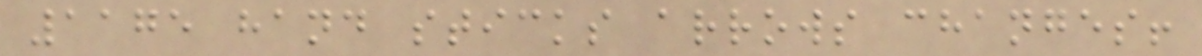1175 hand sticks arrows changes!
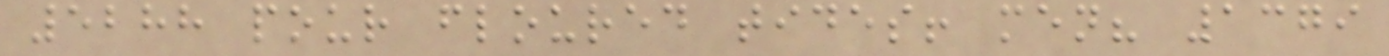5288 pour floured tides! men? 1379
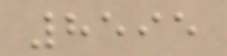8595
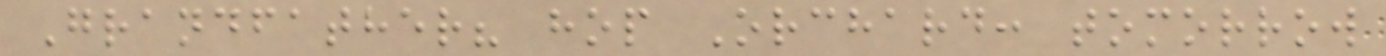Grandfather? hop Orchard: tomorrow
